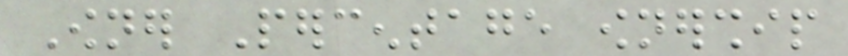Owner Percentage ownership
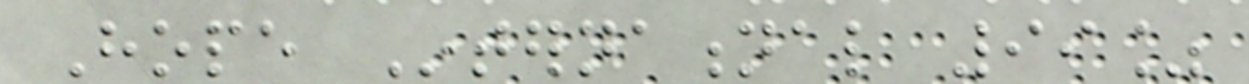Hope International 99%
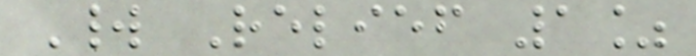World Relief 1%
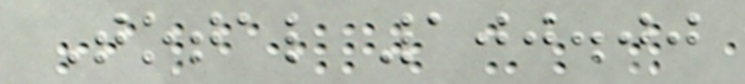Total 100.00
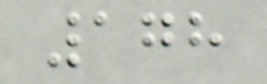178
